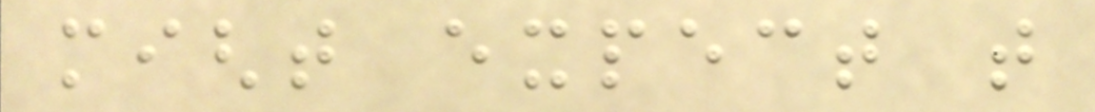might expect that
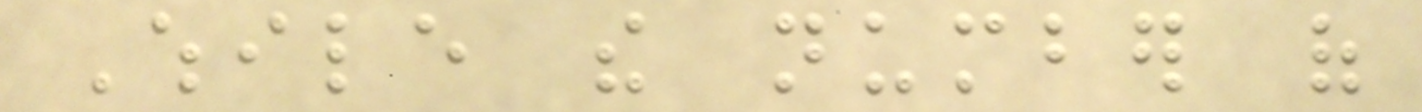While the number of
